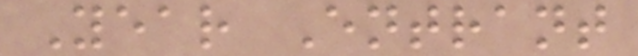Year Entrant
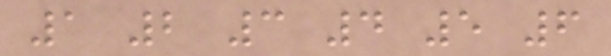1 2 3 4 5 6
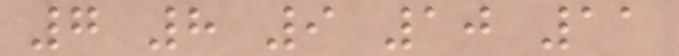7 8 9 10 11
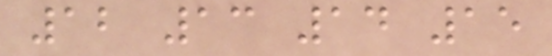12 13 14 15
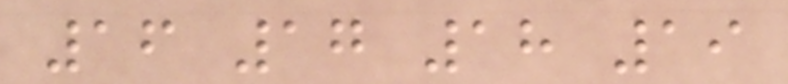16 17 18 19
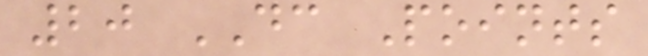20 DC Points
